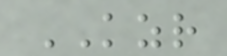KZR
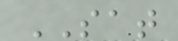SAT
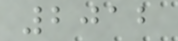2012
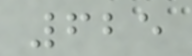625
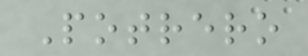Potrero
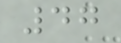47
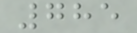785
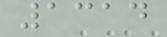1314
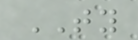TY
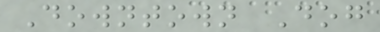Downtown Dog
